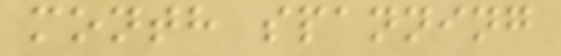month spanning
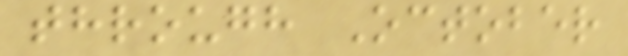through October
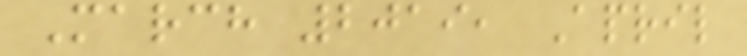March 2019, April
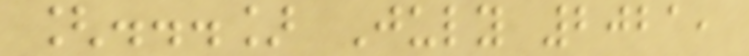[...] July 2021,
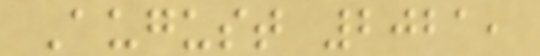August 2021,
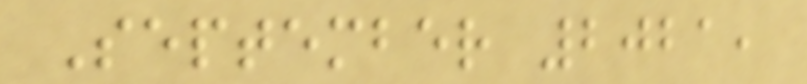September 2021,
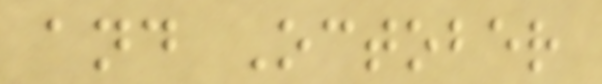and October
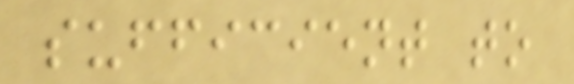sufficient to
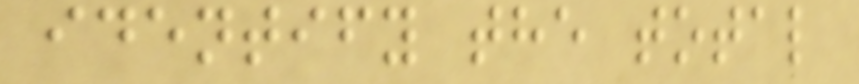identify the total
